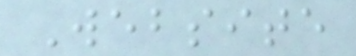Website
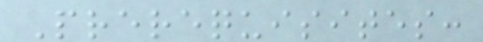Prerequisites:
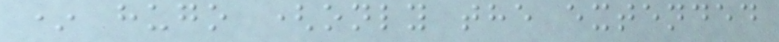* hugo (only the extended
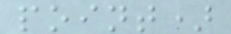point)
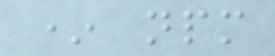* npm
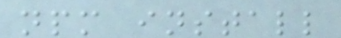npm install
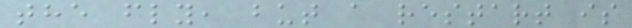the fly, but a restart is
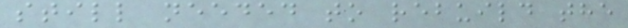still needed to rebuild the
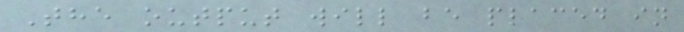The output will be placed in
